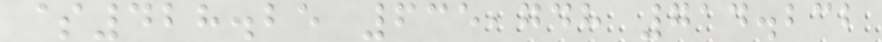$428.25 635,748 714.232
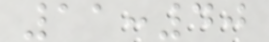11:40
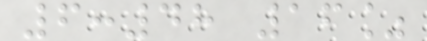6:48 16%
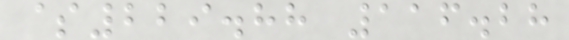$229.88 116.28
